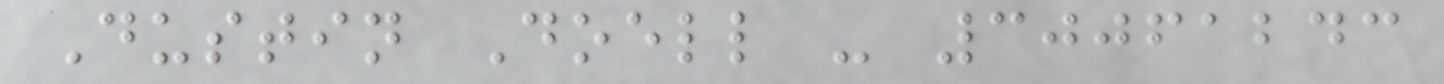Dustin Doell - 30061243
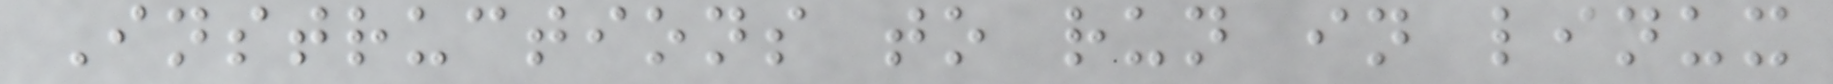Instructions to run in linux
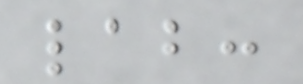lab:
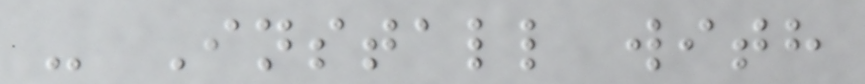- Install with
